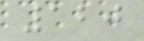120
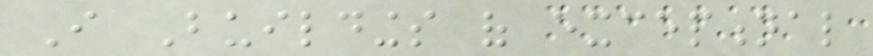I Buildings of exceptional
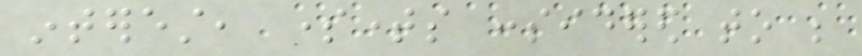interest, sometimes considered to be
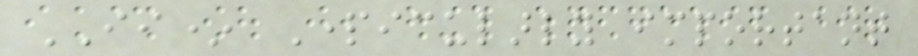II* Particularly important
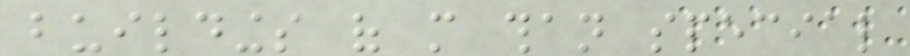buildings of more than special
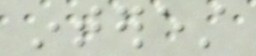interest
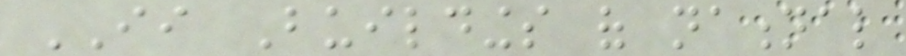II Buildings of national
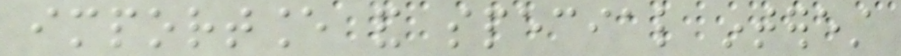importance and special interest
